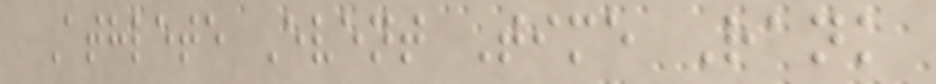Athlete Event Time Rank
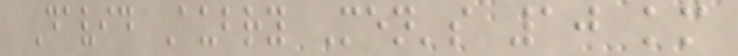David Aubry Men's 10 km
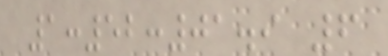1:52:01.9 6
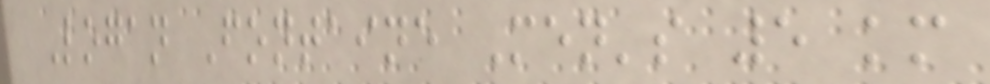Logan Fontaine Men's 5 km
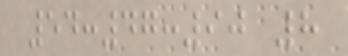54:47:90 8
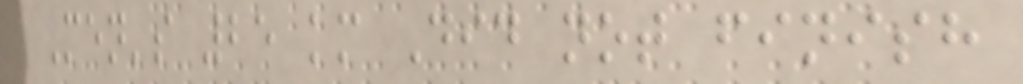Men's 25 km Did not finish
